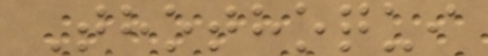Thothoqui
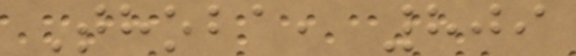Thoba, 809
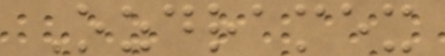Ozdramex
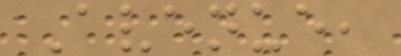Avenue,
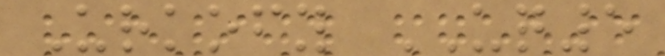Urkofy UQ5
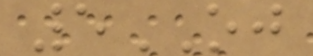5OJ
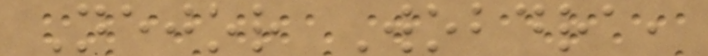Nejor Wobdra,
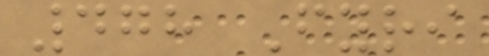478 Fyri
